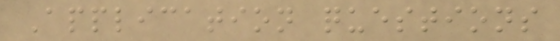Application questions
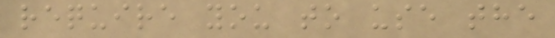require you to use the
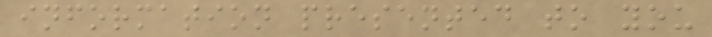information presented to you
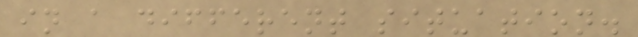in a different situation.
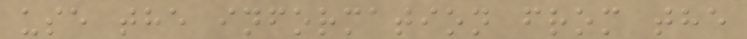use the information from the
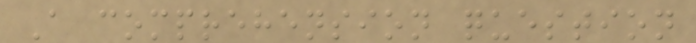A comprehension question
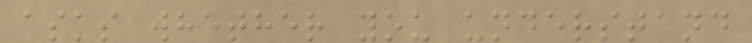asks whether you understand
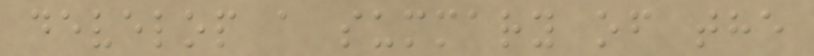develop a summary of the
